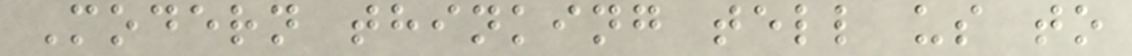Modern thinking tell us to
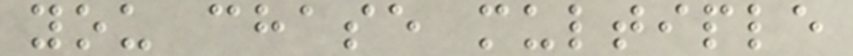you chase multiple
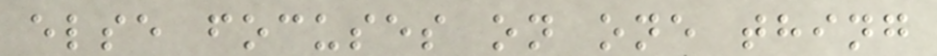else focuses on one thing
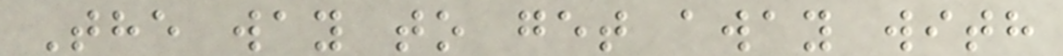The way to get away with
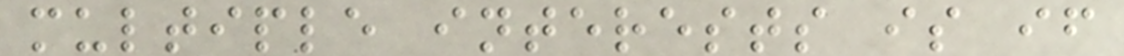multiple interests is if
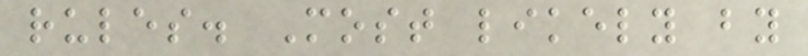rules. Most likely by
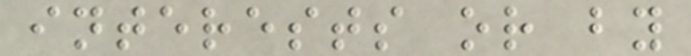interests or by
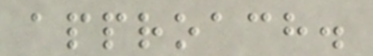approach.
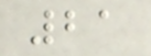21
